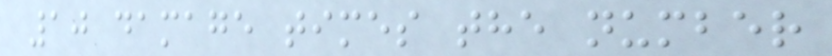10 damage times the number
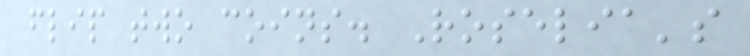flip two coins. Roselia's
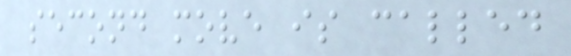second move is called
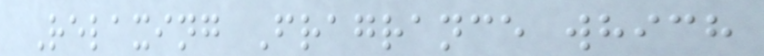Relaxing Fragrance which
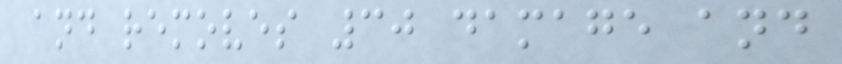and removes 30 damage and
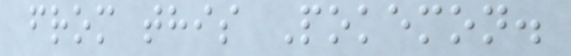from this Pokemon.
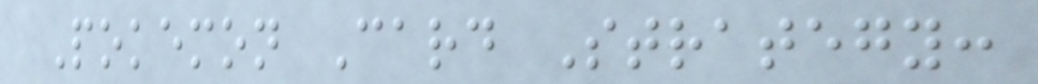Pokemon Card Strategy:
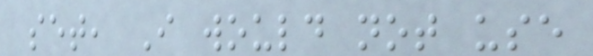set, I would not use
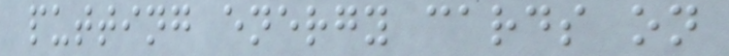putting energy cards on
